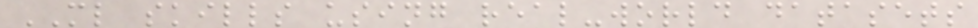ML skills using real-world datasets
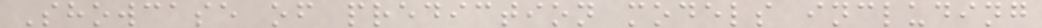Showcase of prediction models including
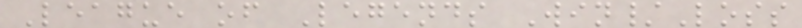League of Legends Win/Loss
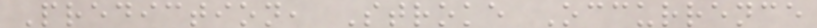Prediction, Stroke Occurrence
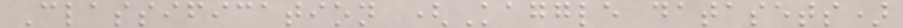Classification (Kaggle datasets)
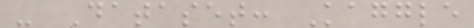- Dataset: Kaggle
